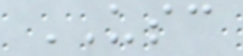USC
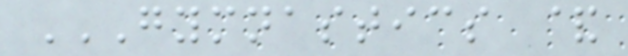GYMNASTICS &
